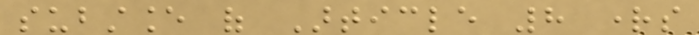substance of Article 8 rights
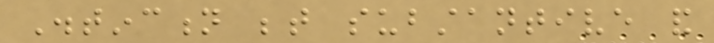Distinction between substantive and
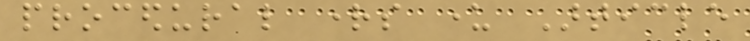procedural rights under Article
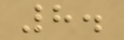8.
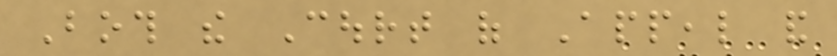Both the Court of Appeal and
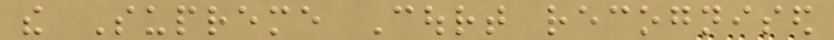the Supreme Court recognised
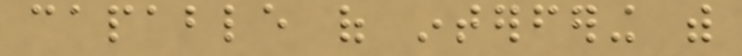capable of interfering with
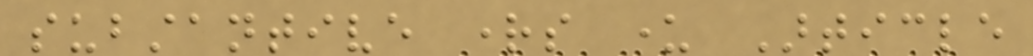substantive rights under Article
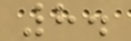8.
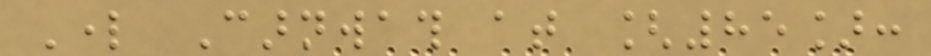Lord Carnwath at [85]:
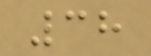38
